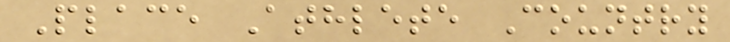Place Athlete Country
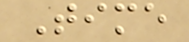Time
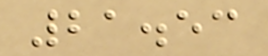21.53
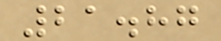21.87
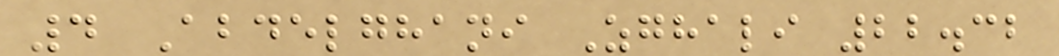4 Abdelghani Zghali 22.32
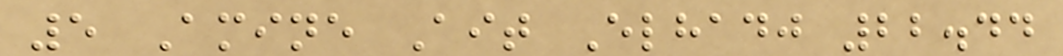5 Amine Ait Elhadj 22.44
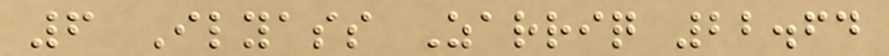6 Ilyass Zarriq 22.64
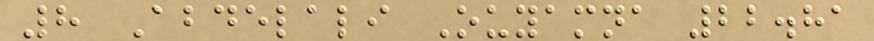8 Abdelali Ouyamna 22.81
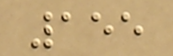155
